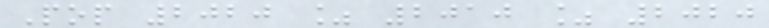Pop 2020 % 2010 % 2020
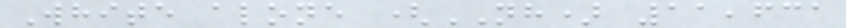White alone (NH) 11,631
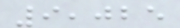9,025
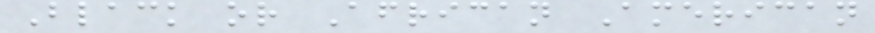Black or African American
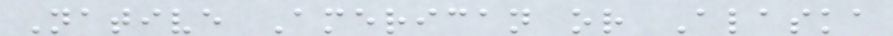Native American or Alaska
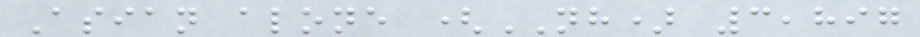Asian alone (NH) 3,897
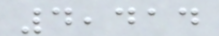4,414
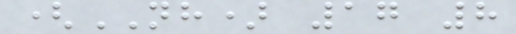(NH) 17 8
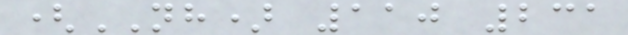(NH) 110 231
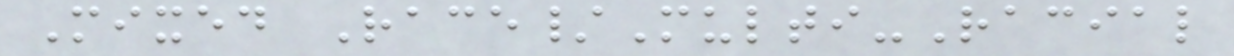Mixed Race/Multi-Racial
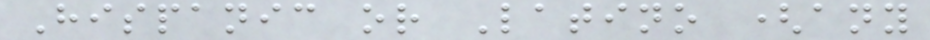Hispanic or Latino (any
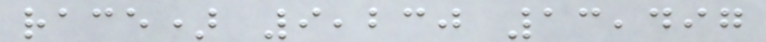race) 9,230 13,497
